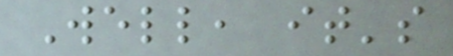Well, it's
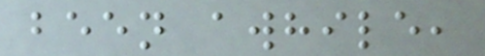been awhile,
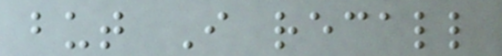but I recall
